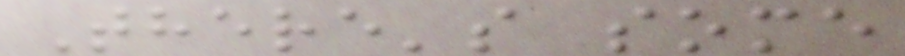There's some
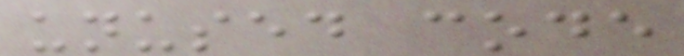unused code
